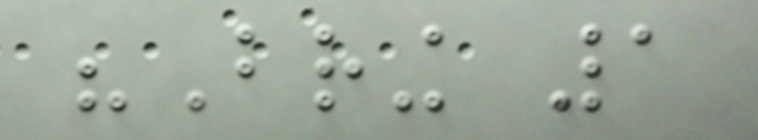"Bring 1
